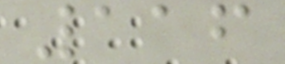116
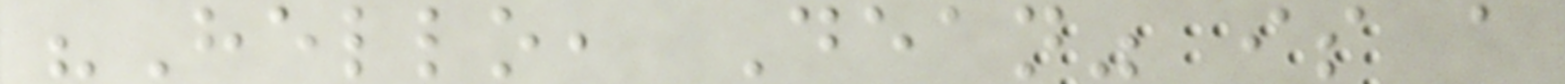"Hello, Dean" is a
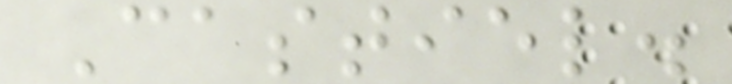Castiel.
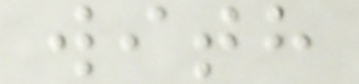with
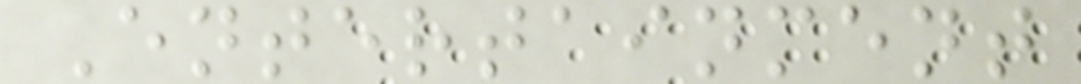Entertainment
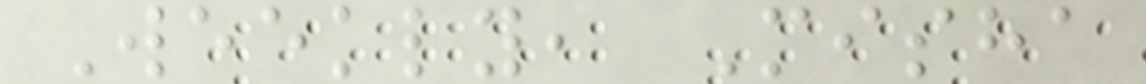Weekly, Misha
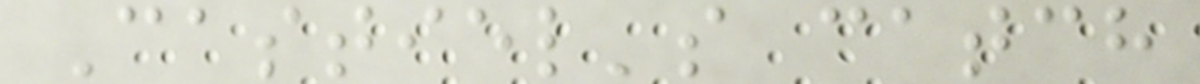Castiel's catch
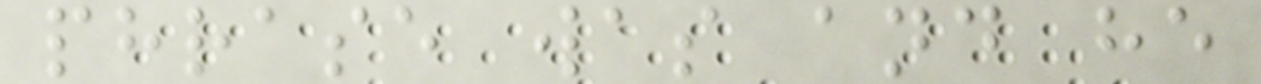phrase was and he
